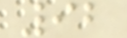92
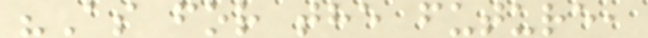"As for the future,
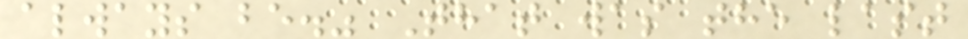always be." That was the last
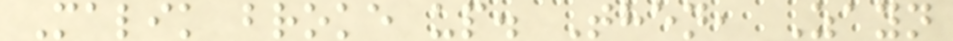Malik broke up. Then, Zayn
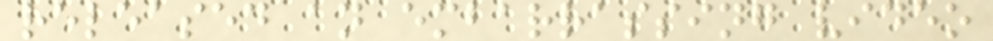released an embarrassing video
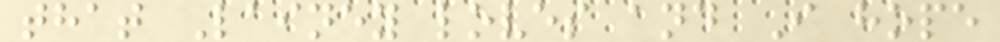that Lainey loves and I hope
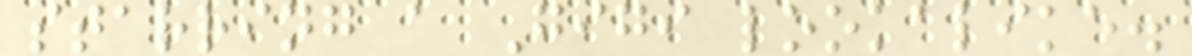starring a Gigi lookalike.
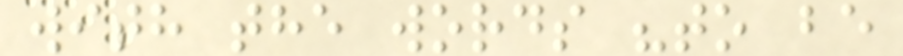with the words "to be
